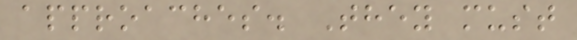approaches. They must
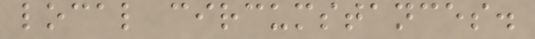local circumstances.
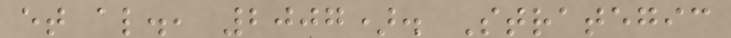et al., 2007). Strategic
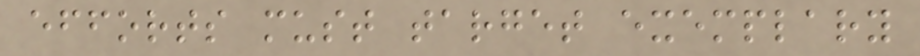efforts must target exemplary
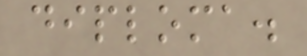diploma.
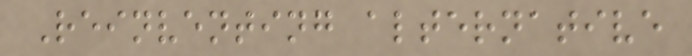Reinventing alternative
